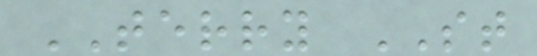TERRY ST
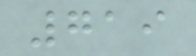719
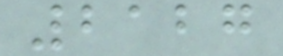2127
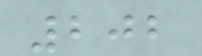202
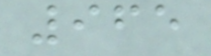965
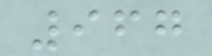967
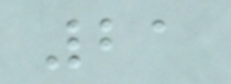21
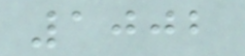1002
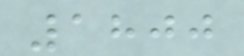1800
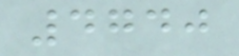4740
